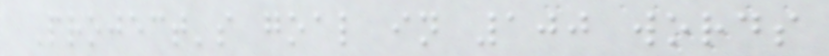Project's goal in 100 words
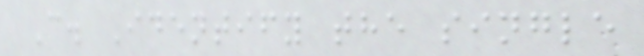C. Identify the single
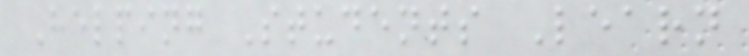Helping Students Learn
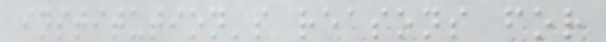institution's reasons for
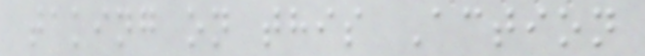taking on this Action
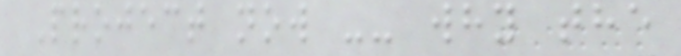Project now -- why the
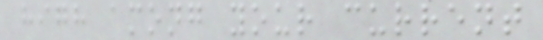high among your current
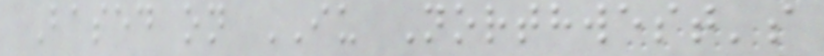Based on IU Northwest's
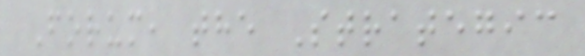Forum, the Strategic
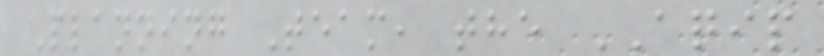Planning Team, the AQIP
